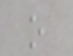o
